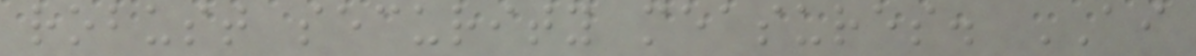robust security measures. AI
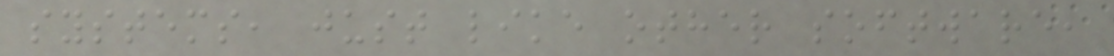systems, just like other software,
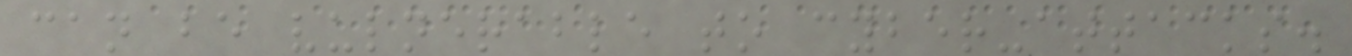can be vulnerable to cyber-attacks.
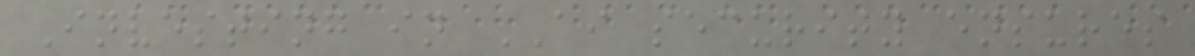Investing in AI security ensures
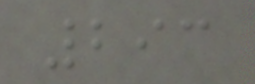293
